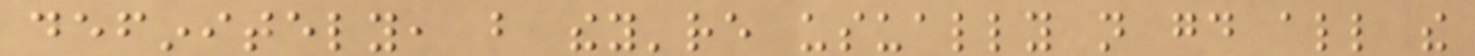definitely, but they're usually not good all the
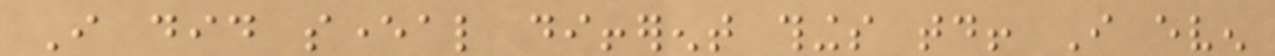I did several different things today! I even
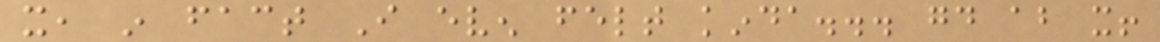it, in fact I even felt kinda... good about it!
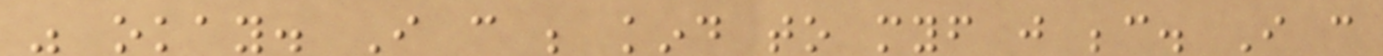was okay. I can be kind to myself just because. I can
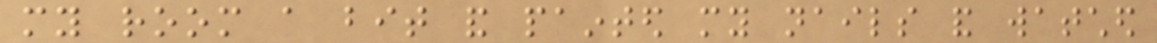my room a bit and painted my nails and watched
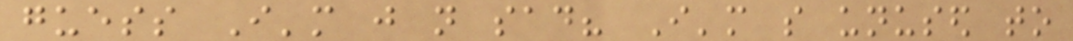guess I'm just not sad? I'm so unused to
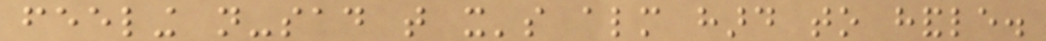feeling not-sad that it's almost hard to handle.
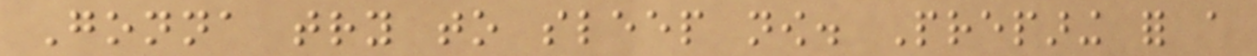Gonna try to sleep now. Preparing for a
